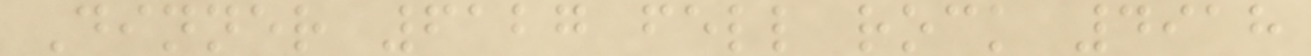Dinner 6127 fell rock 4918
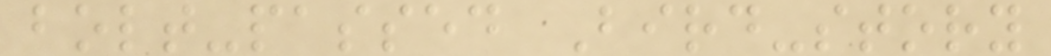bolt-passed Bird-story
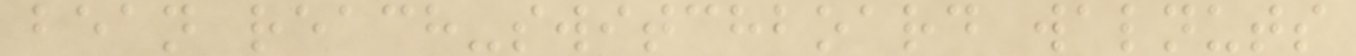bean reach-switchboard walnuts
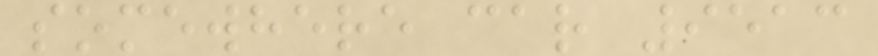somewhere car 9513
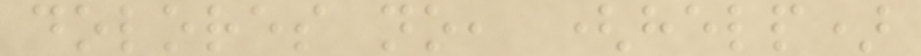dolores no, (help)
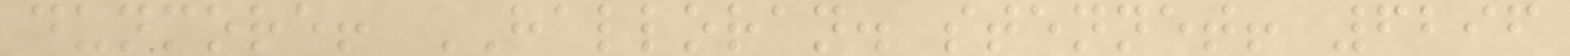dunmore! HALLORAN. stennet! 6296
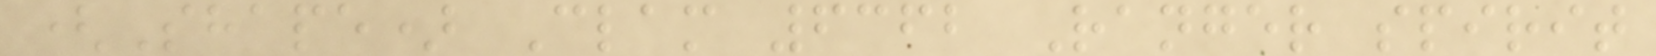(Shape) Clam 6362 Ranger spirit
